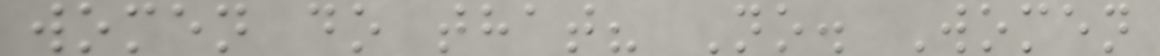women do that? No. Women
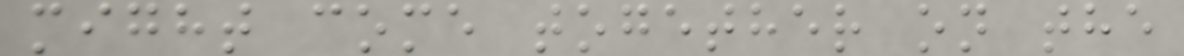might come together on the
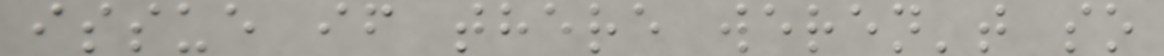issue if there weren't so
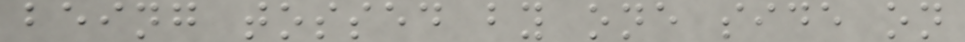being tossed by one side on
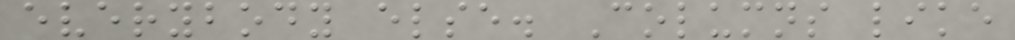everybody else. Columns like
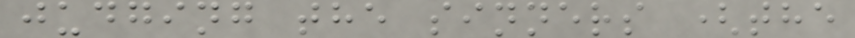judging the sinners (the
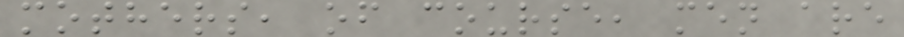mothers, of course, men are
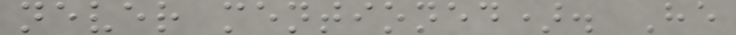never mentioned). He
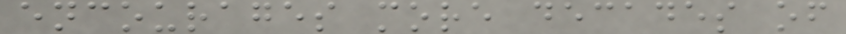encourages more decades of
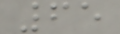65
